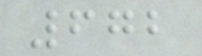672
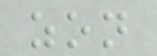zon
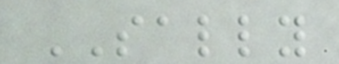SALLY
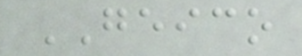GEICO
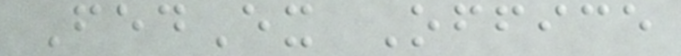FedEx Office
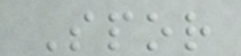Spor
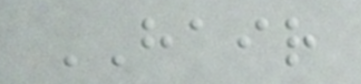HAIR
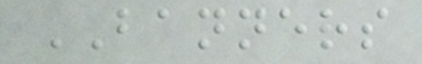BANNERS
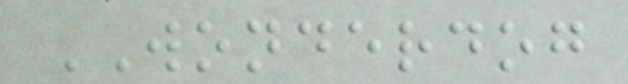WONDERDOG
